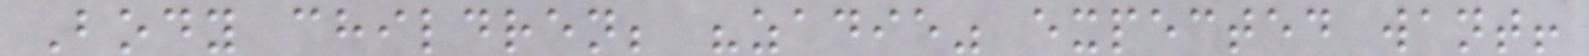Body children; "zadie" expected want!
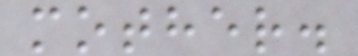mother.
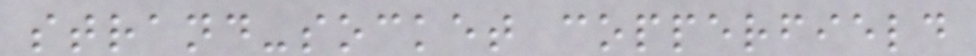strand-socket copperfield
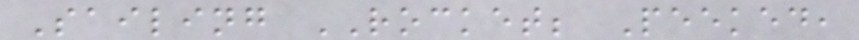Sailing ROCKET; Peeked,
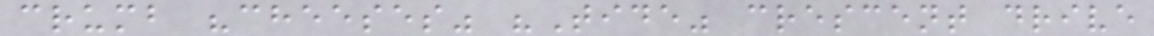crumb "cheeses" "Tide" crescent drive
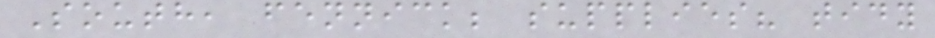South, fennick; supplies? tidy
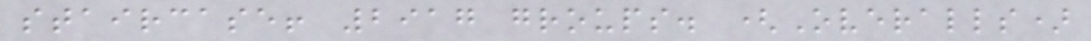staircase! 2917 groups. (Overalls)
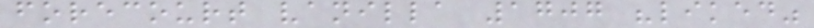forecourt vanilla 1707 "liked"
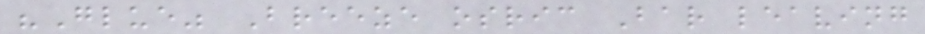"Glue" Breeze osric Bar leaving
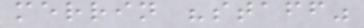merrin "staff"
